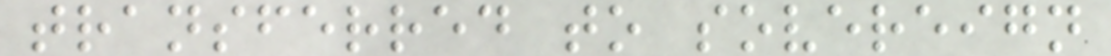transferred to sovereign
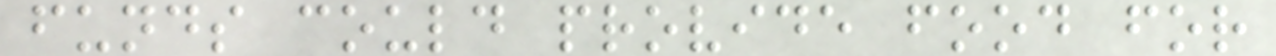funds could provide food for
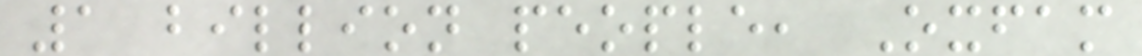1 billion people, Oxfam
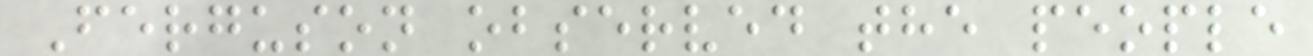Ferguson observed the people
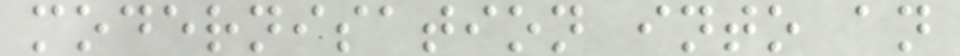modernisation into an
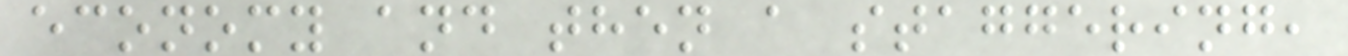economy and then a staggering,
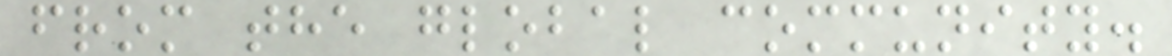from the global community.
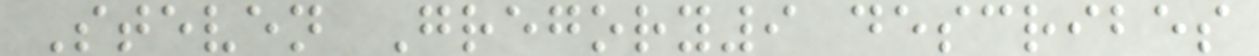Steven Gregory9 describes
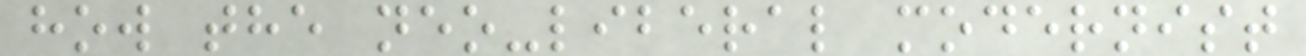how the neo-liberal modernist
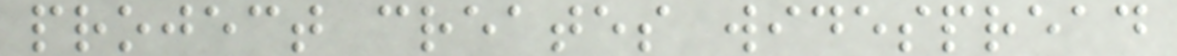project creates widespread
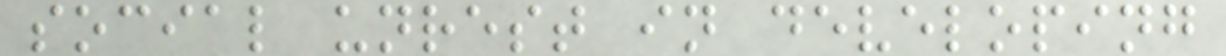social unrest in developing
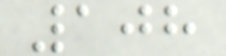108
